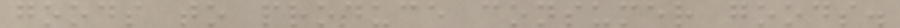goods to produce consumer goods.
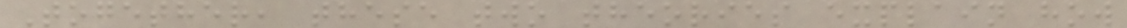Together, these two theories explain how
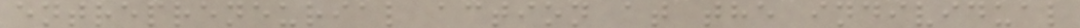entrepreneurial action at the individual
